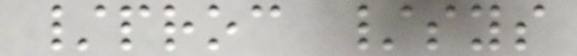/proc /sys
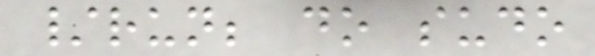/run; do sudo
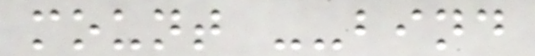mount --bind
